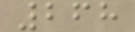268
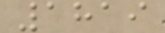1819
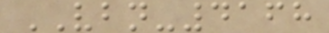VBN-4168
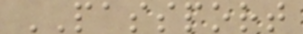PASSPORT
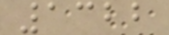1322
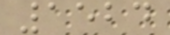1524
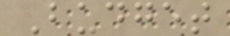Budget
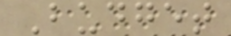Budget
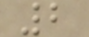2
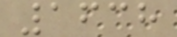1638
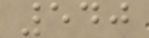540
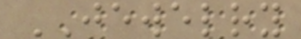JEWELRY
